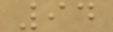94
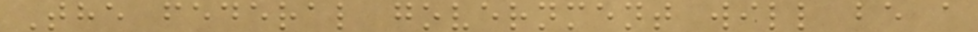The federal government will be a
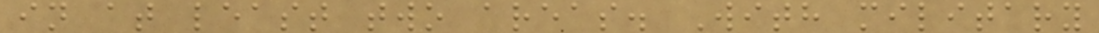in at least two areas. With military
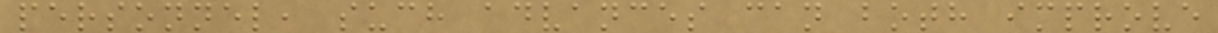personnel, such advances can both improve
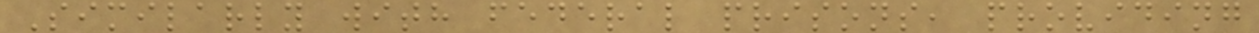Similarly with federal prisons, providing
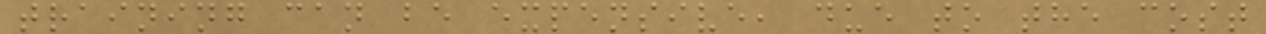training can be expensive, due to the cost
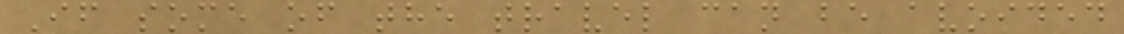If some of the travel can be avoided
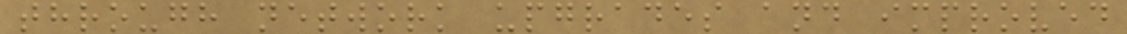through network upgrades and improved
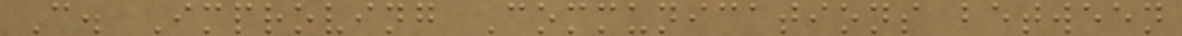C. Improving Communications between
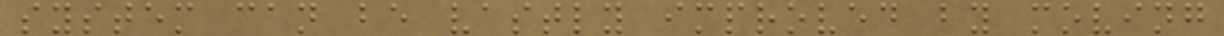system can be vastly improved by moving
